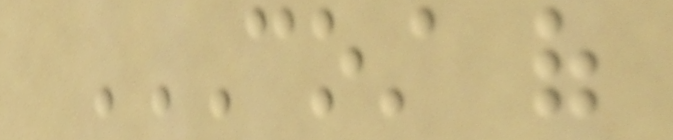COST OF
